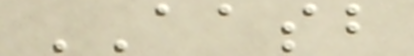AASB
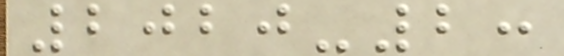2020-2:
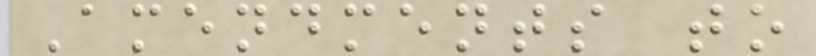Amendments to
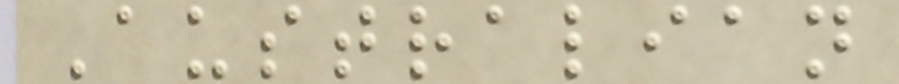Australian
